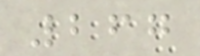267
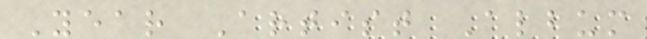Year Artist Album
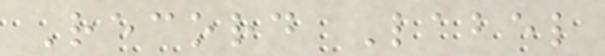Record Label
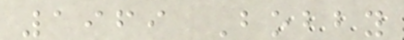1969 Bobby
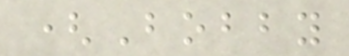(Bobby
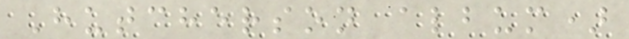Hutcherson album)
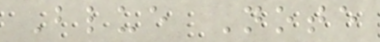Blue Note
